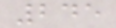245
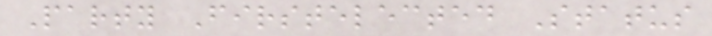Party Firstelected Status
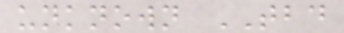unknown TBD
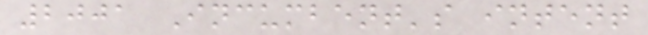2001 Incumbent's intent
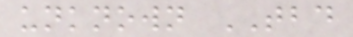unknown TBD
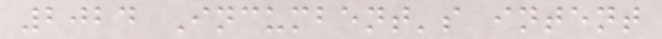2024 Incumbent's intent
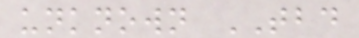unknown TBD
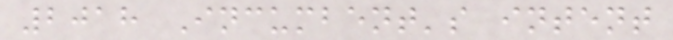2018 Incumbent's intent
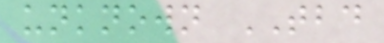unknown TBD
